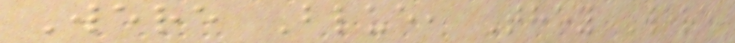Were Blue, They Were
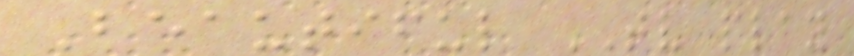Beautiful TV play
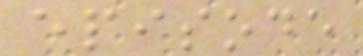episode
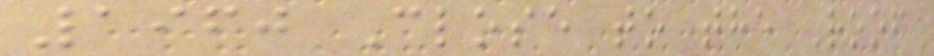1960 Close to the Roof
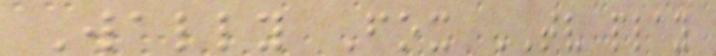Wally Fox TV play
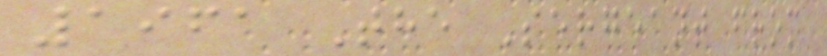1961 The Sergeant from
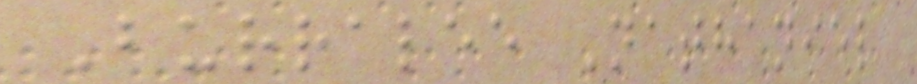Burralee Nathaniel
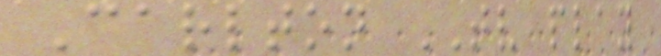Carlton TV play
